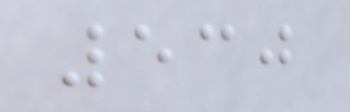530
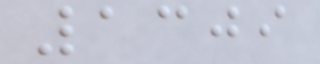1309
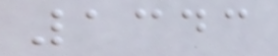1343
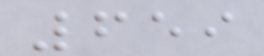659
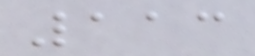113
